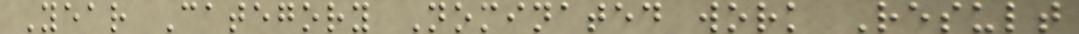Year Category Nominated work Result
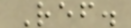Ref.
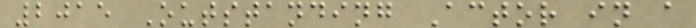2015 Outstanding Actor in a
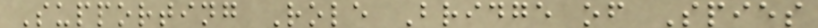Supporting Role Bridge of Spies
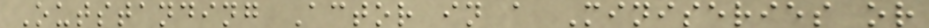Outstanding Actor in a Miniseries or
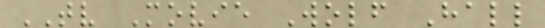TV Movie Wolf Hall
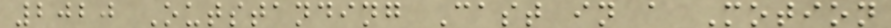2020 Outstanding Cast in a Motion
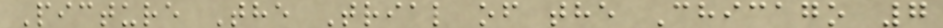Picture The Trial of the Chicago 7
